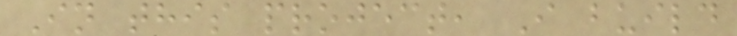In this project, I build
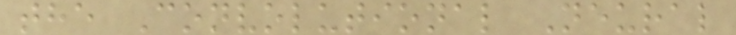the Convolutional Neural
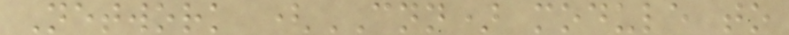Network (CNN) module to
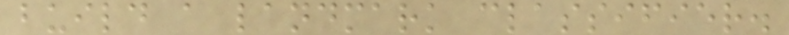build a landmark classifier.
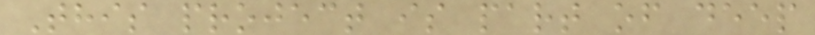This project is part of deep
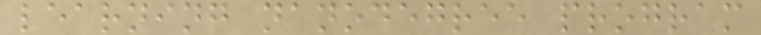learning nanodegree program
